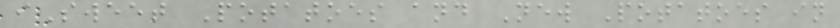iSweet Potatoes and New Potatoes in
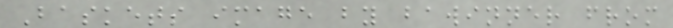Baskets image by bawinner from
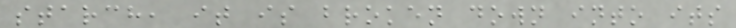starch, it is broken down into its
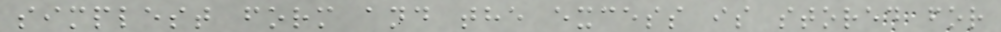simplest form and the excess is stored for
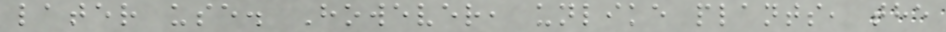later use. However, unlike plants, the
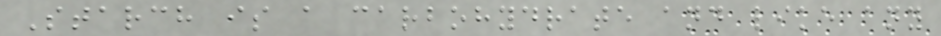Starch is a carbohydrate and like any
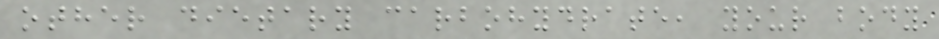other dietary carbohydrate, your body
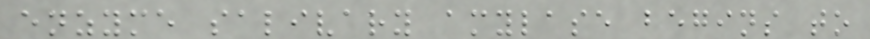enzyme salivary amylase begins to
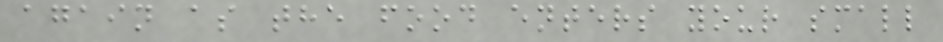again as the food enters your small
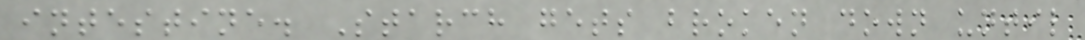intestine. Starch gets broken down until
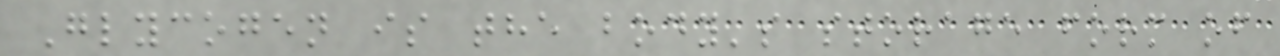Glycogen is the body's storage form of
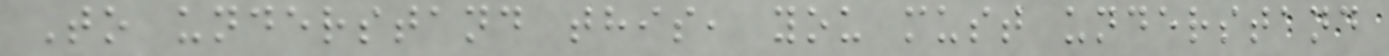To understand this, you must understand
